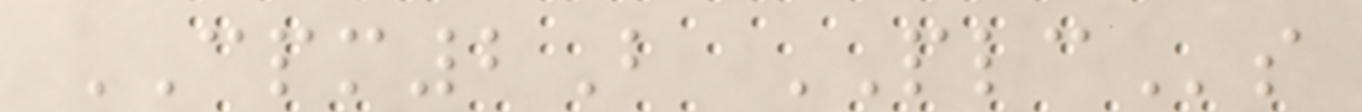CPM2B PLCs
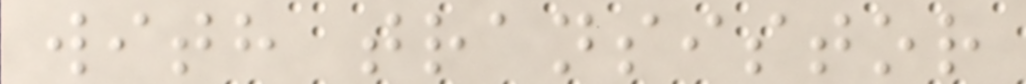with transistor
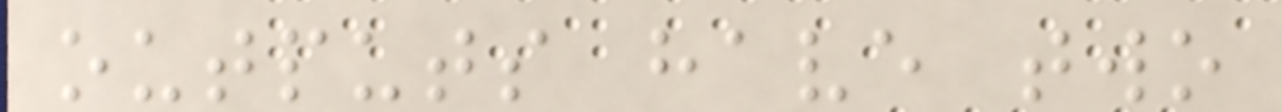outputs have two
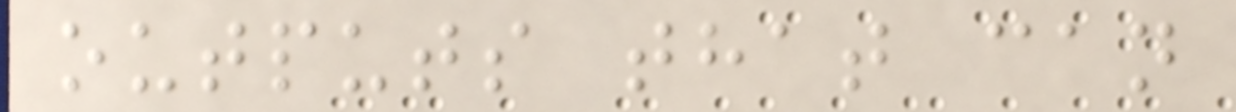outputs that can
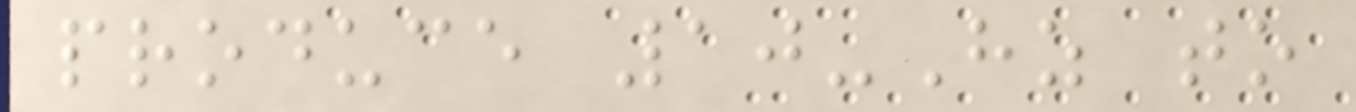produce 10-Hz to
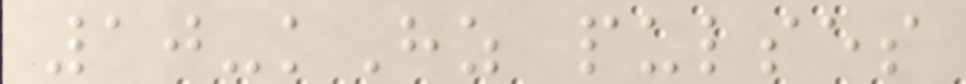10-kHz pulses
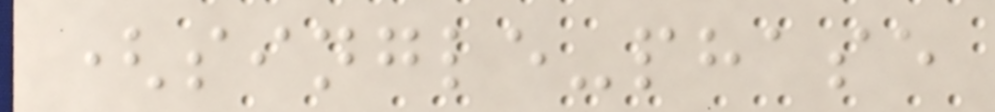(single-phase
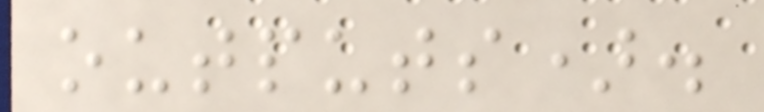outputs).
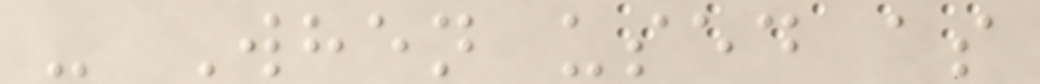- When used as
